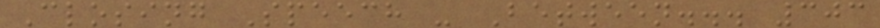Closing Speech - Between... 303
